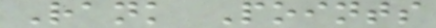Rank Points
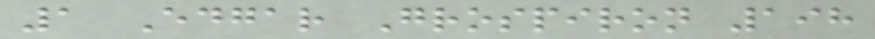1 Edgar Grospiron 198
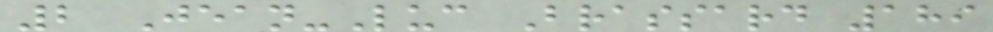2 Jean-Luc Brassard 189
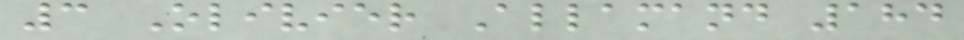3 Olivier Allamand 184
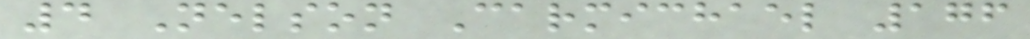4 Nelson Carmichael 176
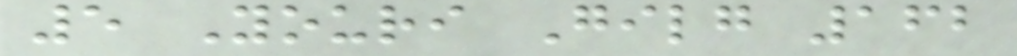5 Youri Gilg 162
